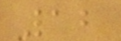12
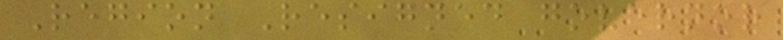Region Resigned governor
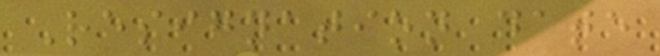Resignation date
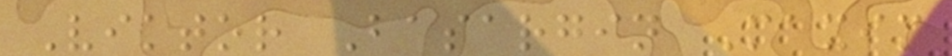Viktor Basargin Maxim
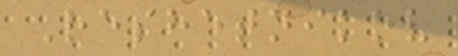Reshetnikov
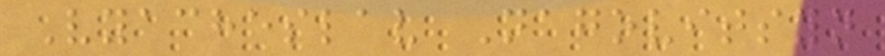Vyacheslav Nagovitsyn
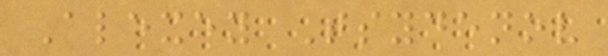Alexey Tsydenov
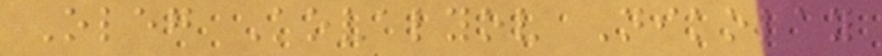Oleg Kovalyov Nikolay
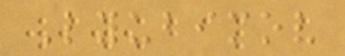Lyubimov
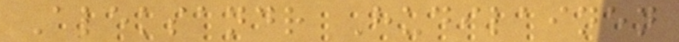Aleksandr Hudilainen
